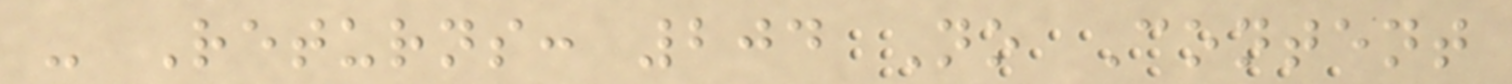- Returns: 204 No Content
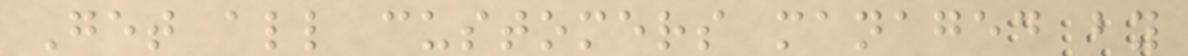Get all customers managed by
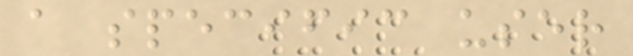a specific user
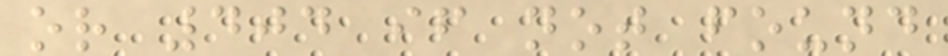or 404 if not found
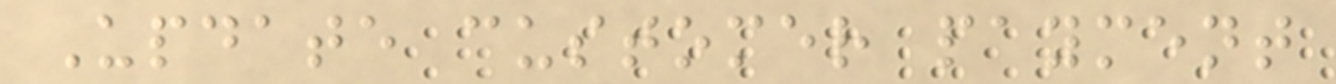Update customer payment
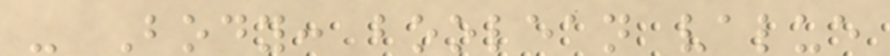- Body: boolean value
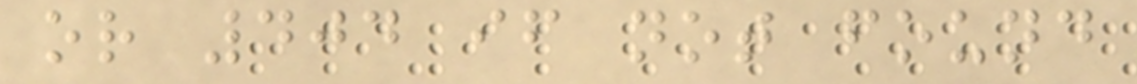or 404 if not found
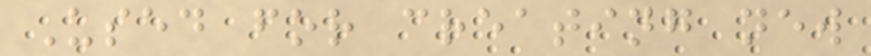Used for creating new
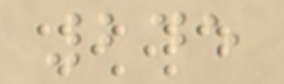245
